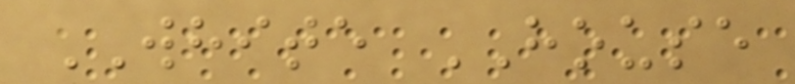WHITE HOUSE
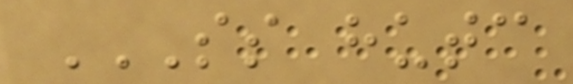SS HUTC
